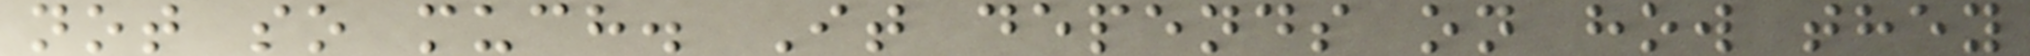not so much. It depends on how they
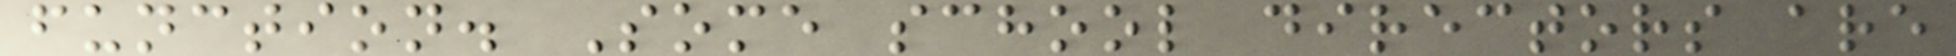function. Some school directors are
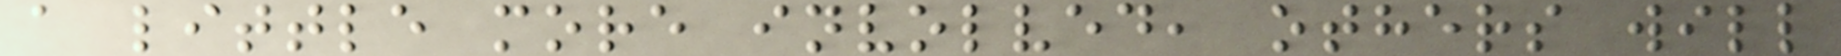a little more involved, others will
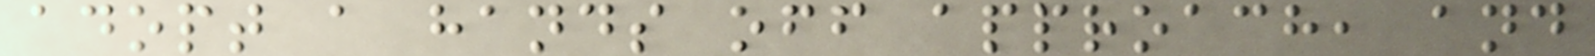adopt a hands off approach, and
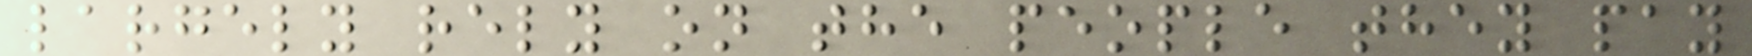largely rely on the people they pay
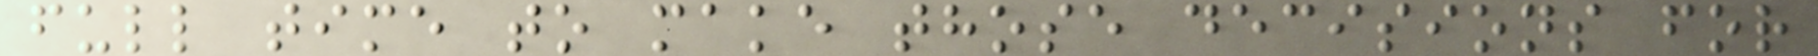full time to make those decisions for
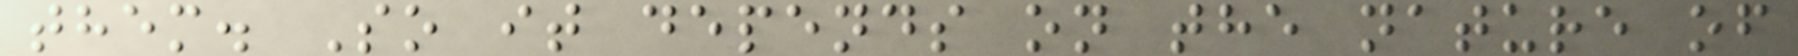them. So it depends on the nature of
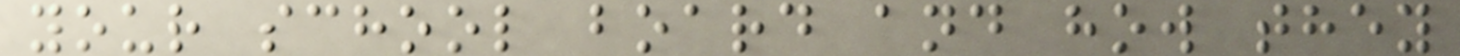your school board and how they
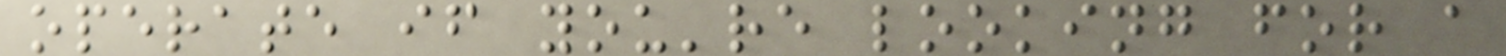operate if you're looking for a
